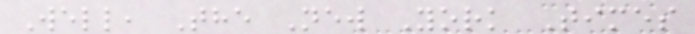Well, The New York Times
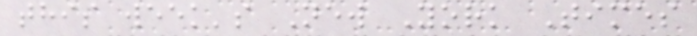this week's New York Times
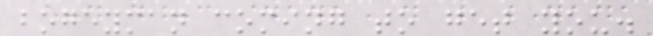bogeyman coming to get you.
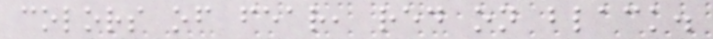colors of fear, red on black.
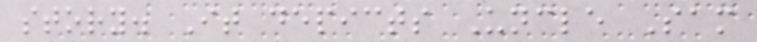story. It depicts Uncle Sam
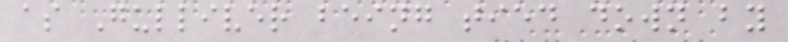as Gulliver being tied down by
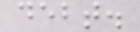debt.
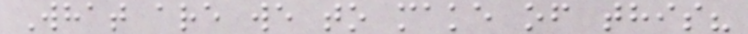What are we to make of this?
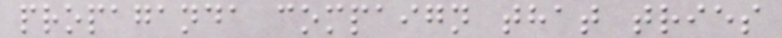propaganda compaign that tries
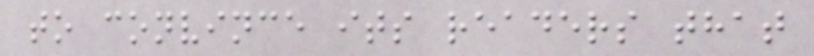to convince its readers that
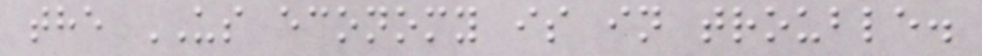the US economy is in trouble.
